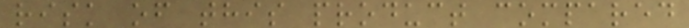risk of this product compared
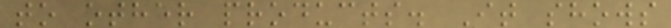to other products. It shows
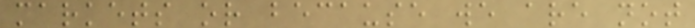markets or because we are not
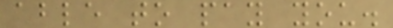able to pay you.
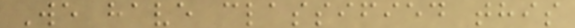We have classified this
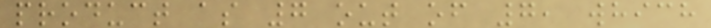product as 7 out of 7, which
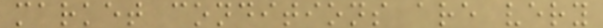market conditions are very
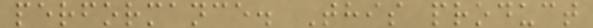performance. This product
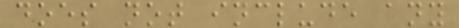does not include any
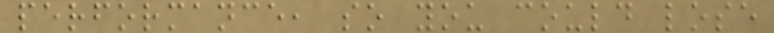performance, so you could lose
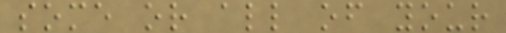some or all of your
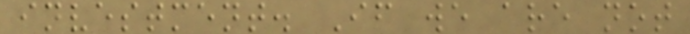investment. If we are not
